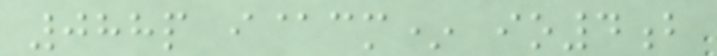088p i@cm* io4b
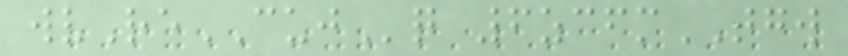wvReCUJq 6zcfmTGW
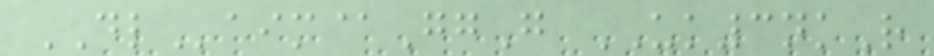DLaim@GgG UK3nkR
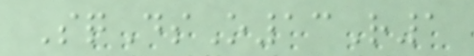SqDsO13R1
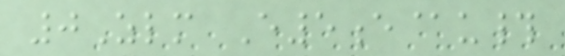0Zlm E5e@u#
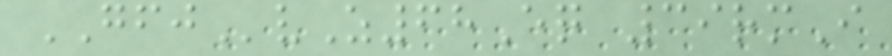GFJvZ68Eq 39rmI
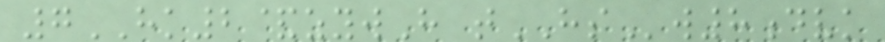7HK2&zywH tHSw8dvk
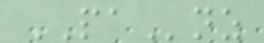PAnz
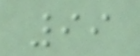99
